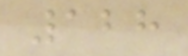128
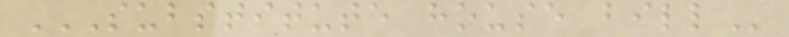SUBSTITUTE HOUSE BILL
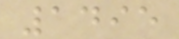1495
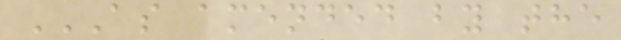AS AMENDED BY THE
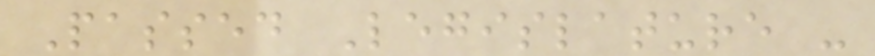Passed Legislature -
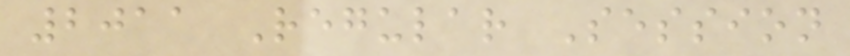2011 Regular Session
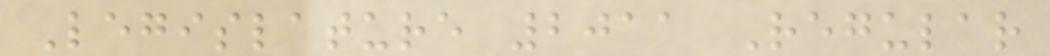Legislature 2011 Regular
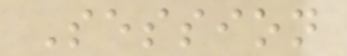Session
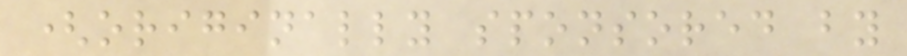(originally sponsored by
